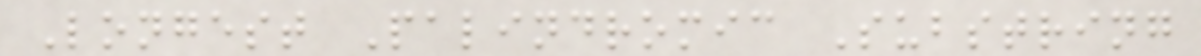Longest Palindromic Substring
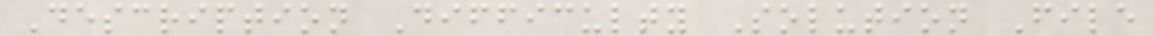Description Difficulty Solution File
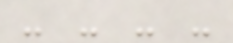- - - -
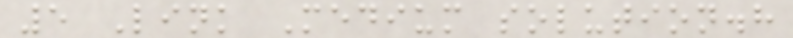5 Link Medium solution.h
